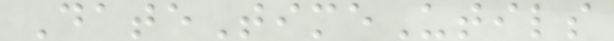DateTimeUtils
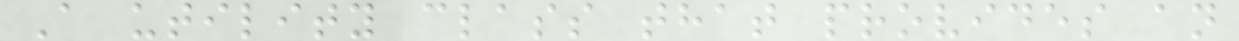A utility class that provides an
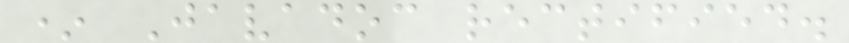* Javadoc rectified.
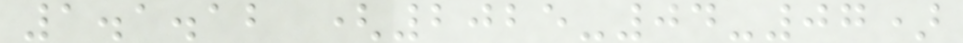1.1.12 (2025-04-07)
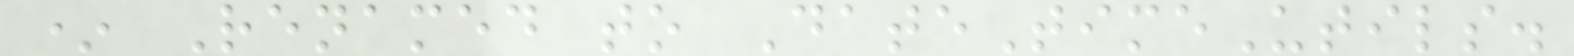* Renamed to DateTimeUtils.
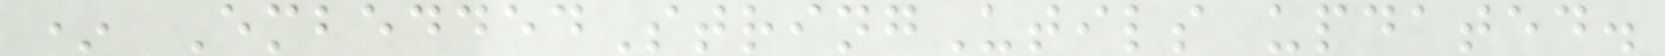* EmbeddedStringUtils updated.
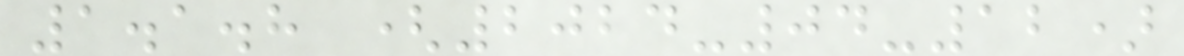1.1.8 (2024-04-12)
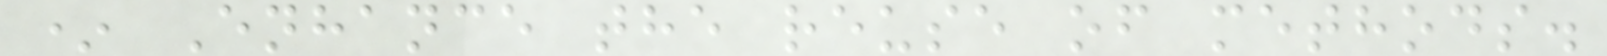* Enhance the reuse of methods.
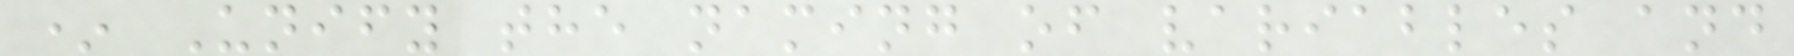* Unify the naming of variables and
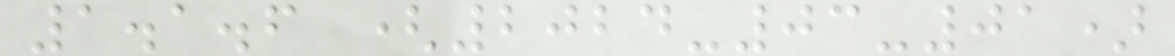1.1.6 (2024-03-01)
